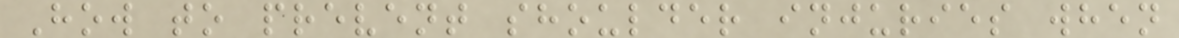How to prevent shoulder injuries when
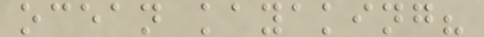ocean kayaking?
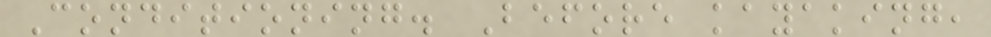Conditioning. Before kayaking,
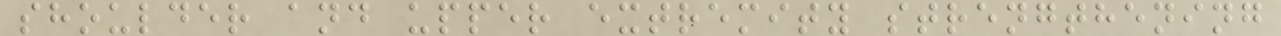shoulder and upper extremity strengthening
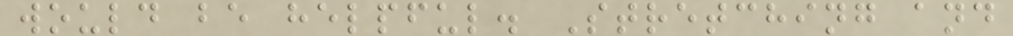would be helpful. Stretching and
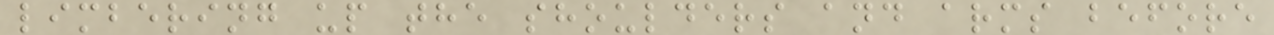limbering up the shoulders and arms before
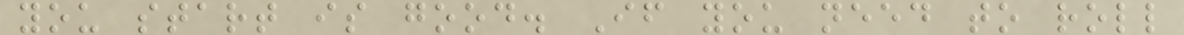you start is good. If you need to roll
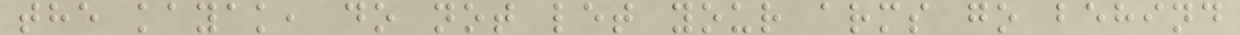the kayak, do not let your arms go behind
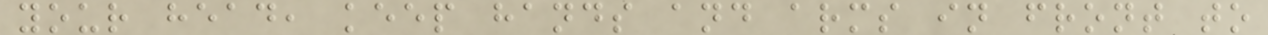your head, keep hands and arms in front to
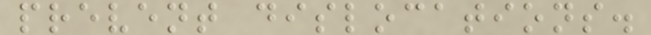prevent dislocations.
